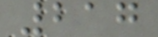217
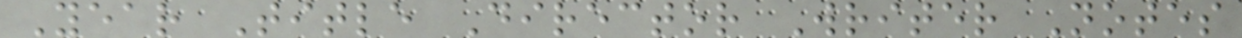Year Title Director Writer Notes
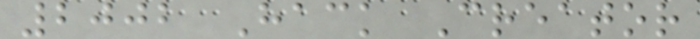2002 Hack Creator
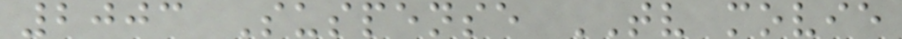2003 Suspense TV movie
